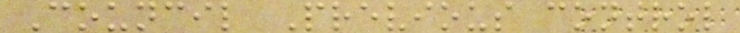Council Previous control
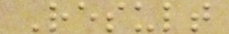Result
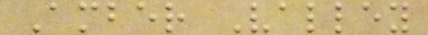Amber Valley
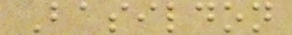Basildon
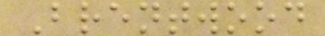Brentwood
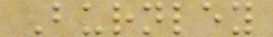Burnley
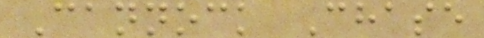Cannock Chase
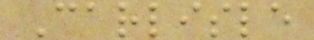Carlisle
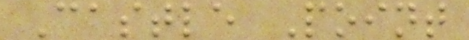Castle Point
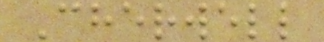Cherwell
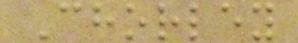Chorley
